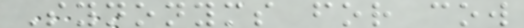Synonyms for cow
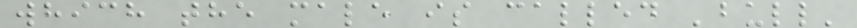which the male is called 'bull'
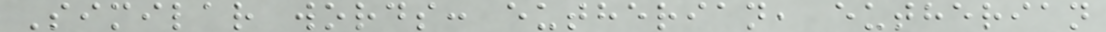Similar words: eutherian, eutherian
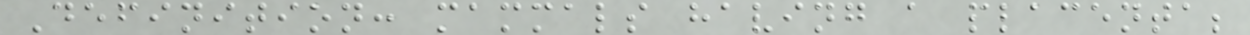Definition: mammals having a placenta;
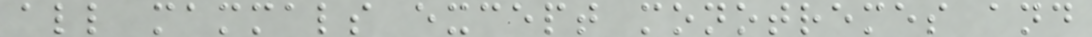all mammals except monotremes and
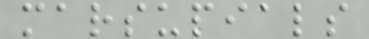marsupials
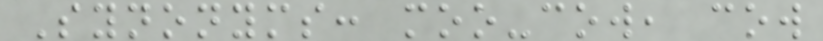Synonyms: moo-cow, cow
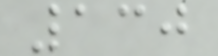130
